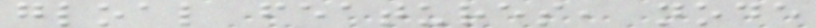gloal features, node
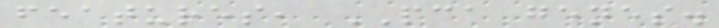features, PCA genes.
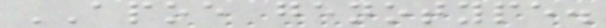APOE genotype.
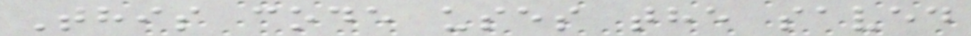This code uses the saved
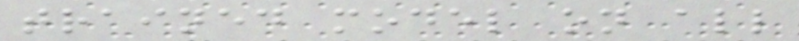trained model on all
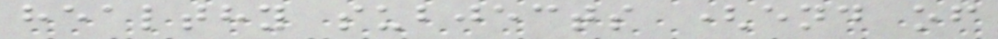healthy subjects (end of
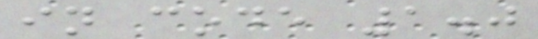in code 1.0
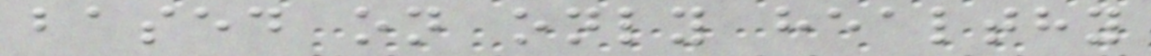based on only healthy
